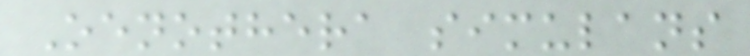Oenothera simulans
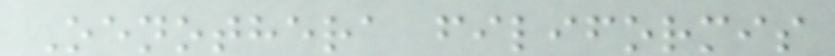Oenothera filiformis
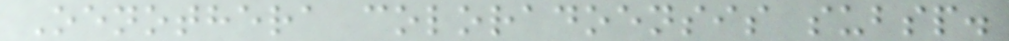Oenothera coloradoensis subsp.
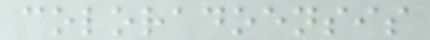coloradoensis
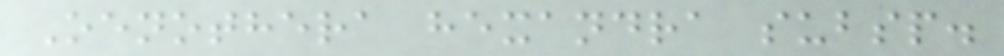Oenothera hexandra subsp.
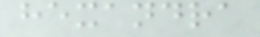hexandra
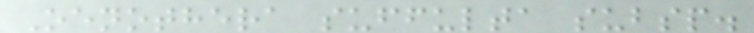Oenothera suffulta subsp.
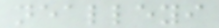nealleyi
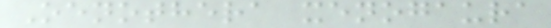Oenothera xenogaura
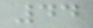44
